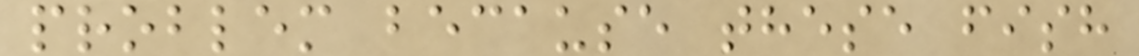problem because these fish
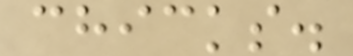chicks.
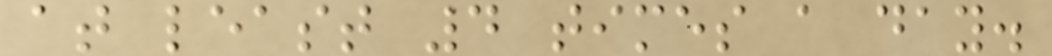at least 4 times a day.
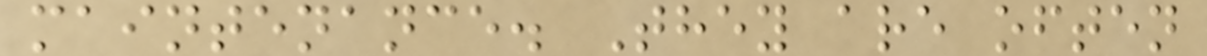maintenance. They are often
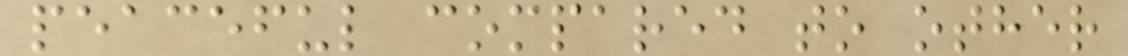peaceful compared to other
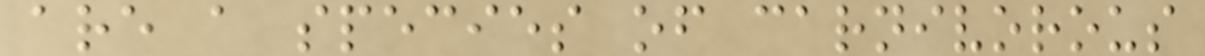are a species of carnivorous
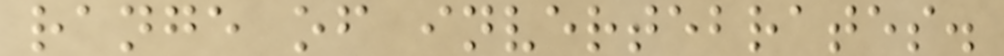range of invertebrates.
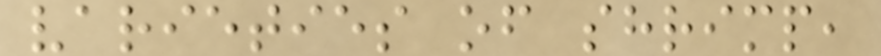varieties of shrimp,
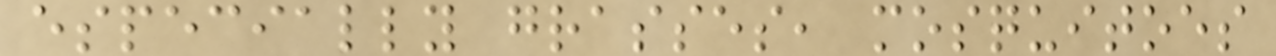especially grasses, mosquitoes
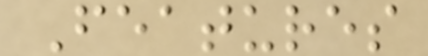Features
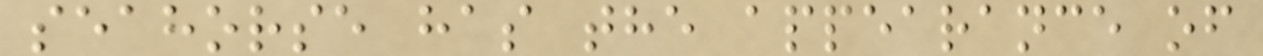seahorse has the appearance of
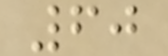60
